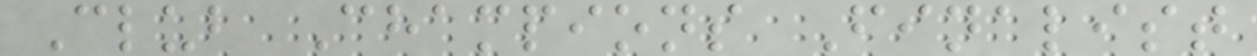Club Champions Finalist
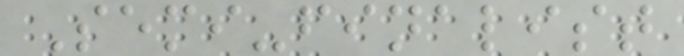Semi-finalist
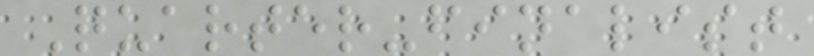Quarter-finalist
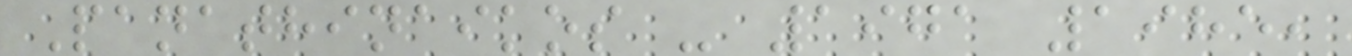Panathinaikos - 1971 1985,
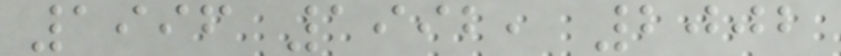1996 1992, 2002
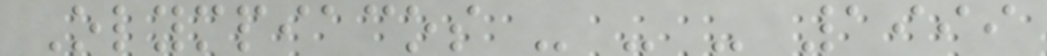Olympiacos - - - 1999
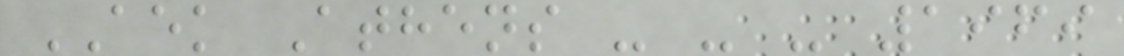AEK Athens - - - 1969
